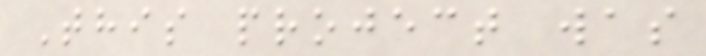This project was
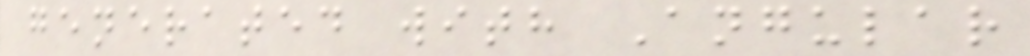generated with Angular
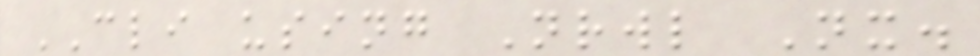CLI using Nrwl Nx.
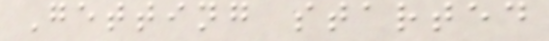Getting started
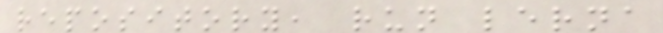repository, run lerna
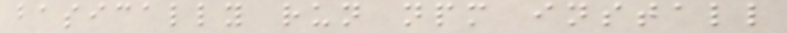basically run npm install
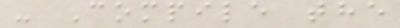- Compile the
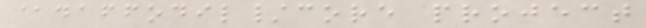@daffodil/core project
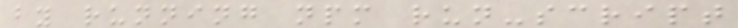by running npm run-script
